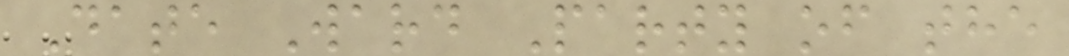Date Ward Party of the
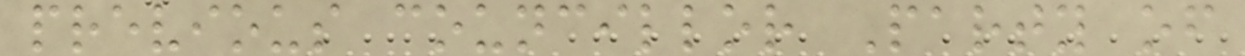previous councillor Party of
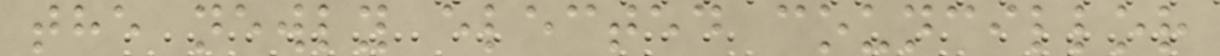the newly elected councillor
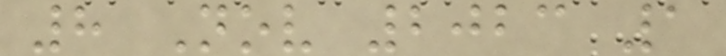8 Nov 2023 1
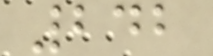242
